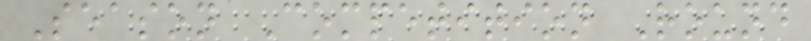Season Competition Round
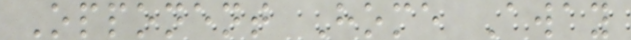Opponent Home Away
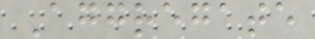Aggregate
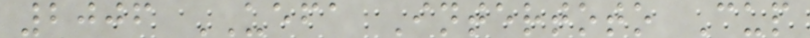2006 UEFA Intertoto Cup
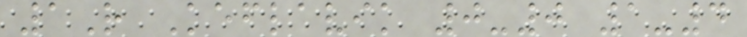1R Keflavik 0-0 1-4
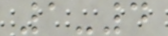1-4
